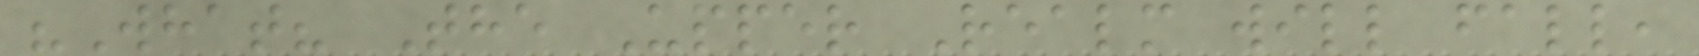"What? The Upper Realm will fall,
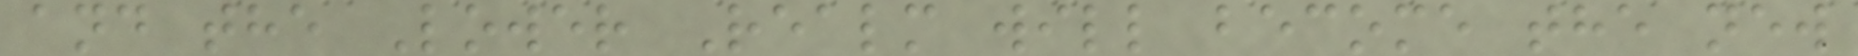and the Lower Realm will become the new
